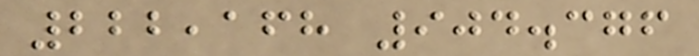222,168 904.376
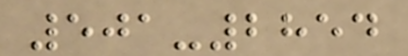501-2854
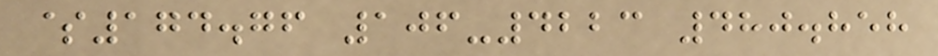$174.76 106-4223 480.858
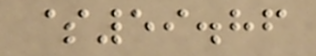$59.86
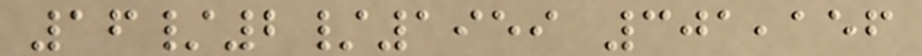16/2/1959 301,156
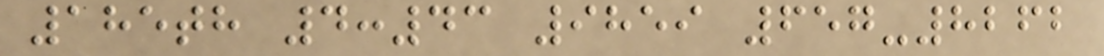185th 4:43 9859 657-8262
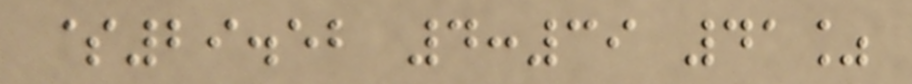$29.52 4:39 41%
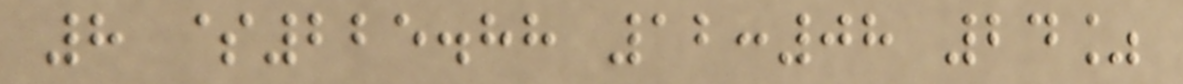8 $225.88 12:08 24%
